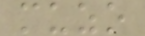muzo
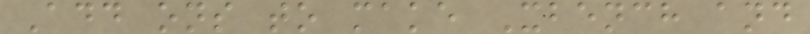Add ons to make Xbench and
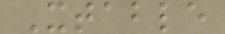Xtable
